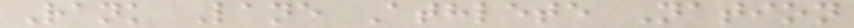Rank Lane Athlete Nation
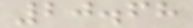20.68
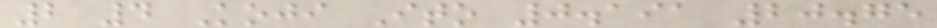2 4 Koji Ito 0.191 20.75
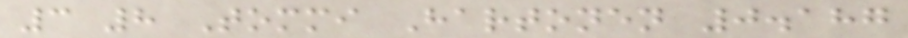3 8 Tommi Hartonen 0.187
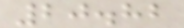20.82
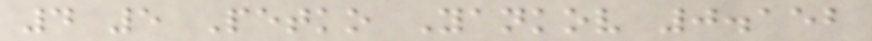4 5 Petko Yankov 0.152
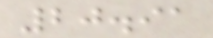20.91
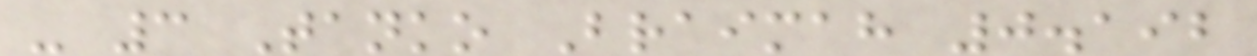- 3 Tanko Braimah 0.192
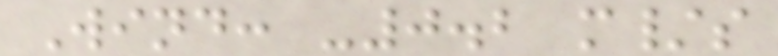Wind: -0.2 m/s
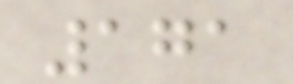171
